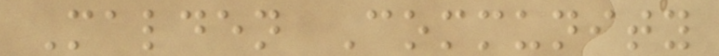Malden Community
